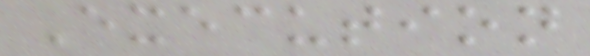Execution
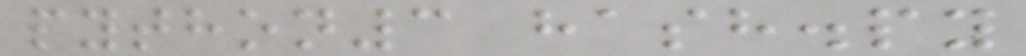python3 hash.py
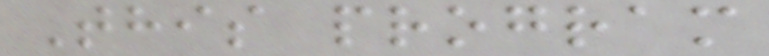This program
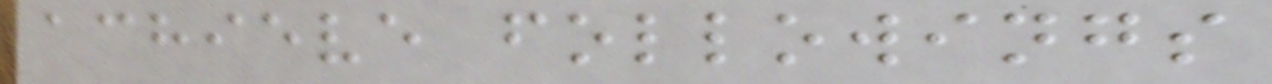achieve followings
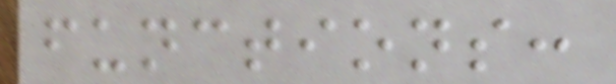functions:
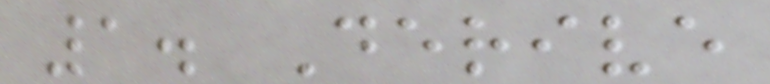1. Derive
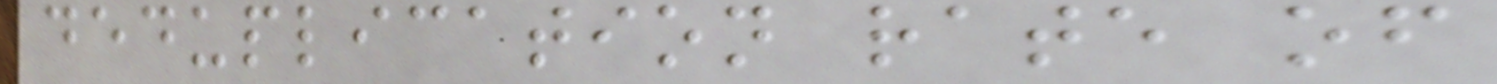deduplication rate of
